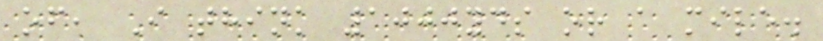of, I think 1000yds or a mile.
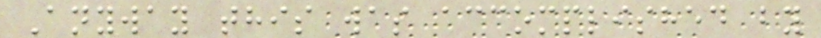Anyway this was accomplished by
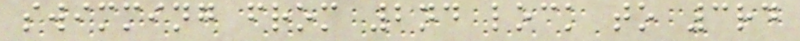swimming from 2nd lock to 3rd
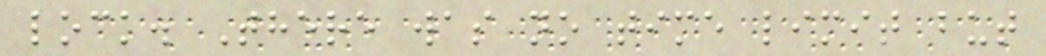lock. There was no time limit but
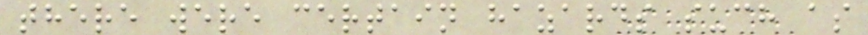there were certain hazards such as
